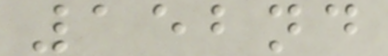152nd
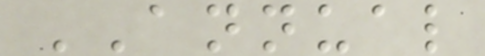ANNUAL
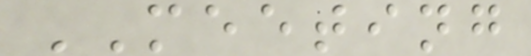MEETING
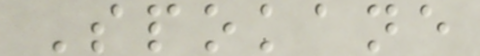Spokane
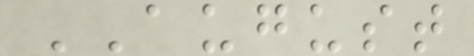AUGUST
